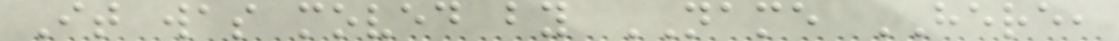It was moved by NAME HERE,
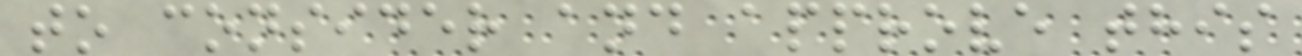to consider and approve this
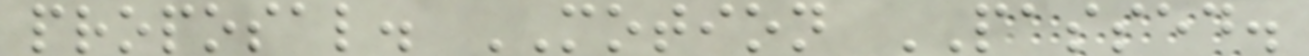proposal. MOTION PASSED.
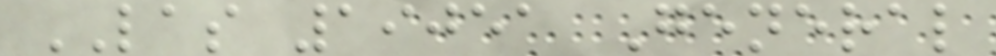LAS 19051 General
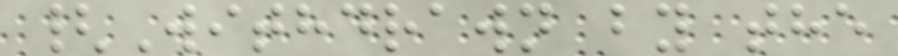{Withdrawn by the
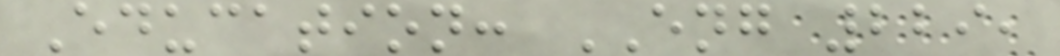Education: ENG 229,
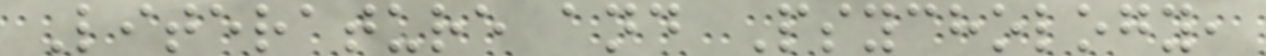Literature and Psychology,
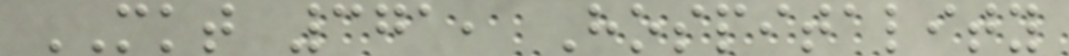MKT 371, Hospitality
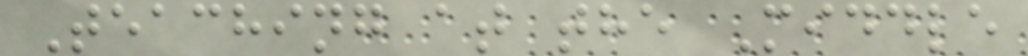Teaching at the Middle
